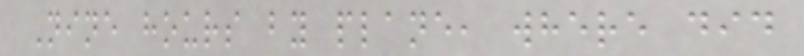Nine hours by plane, where did
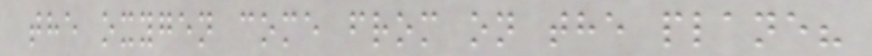the oxygen come from on the plane?
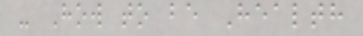- How to be Health
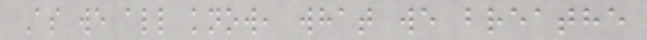As we all know, what we breathe
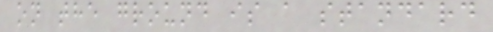on the ground is a standard
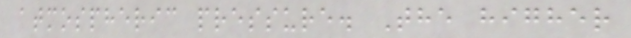atmospheric pressure. The higher
